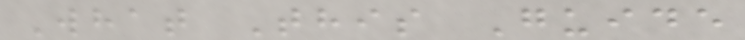What This Guide
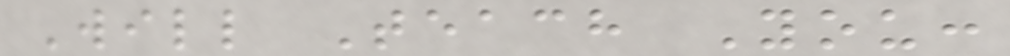Will Teach You:
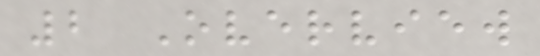2 Overview
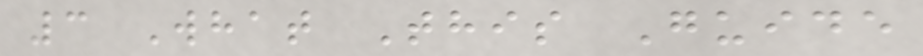3 What This Guide
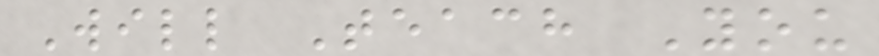Will Teach You
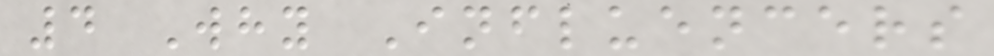4 Why Influencers
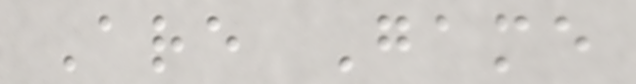Are Game
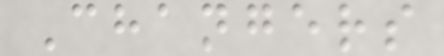Changers
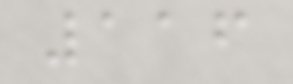116
